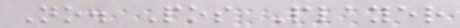No. Pos Player
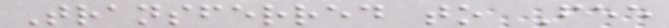Transferred to Fee
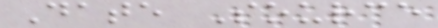Date Source
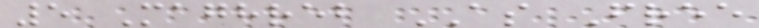5 Maghreb AS Free
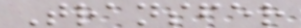Transfer
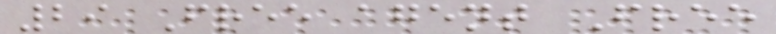29 Free agent Free
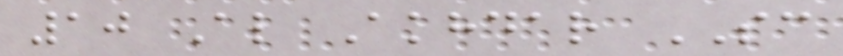10 Al Akhdar SC
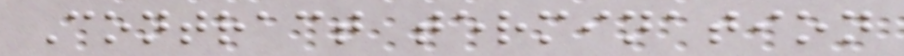Contract termination
